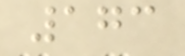173
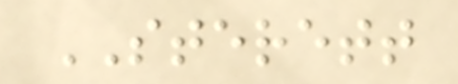STERETT
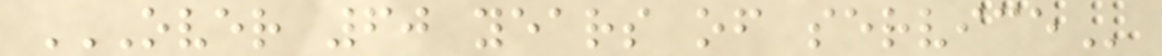OVER 60 YEARS OF SERVICE
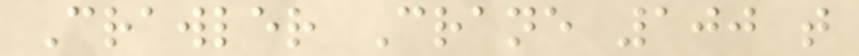Crawler Crane 100 t
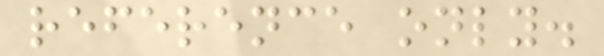reference only.
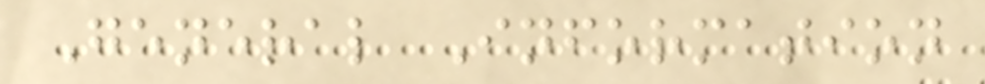General Information
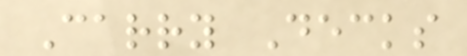Carry Decks
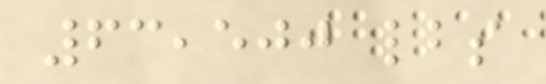63,500 lbs
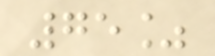75%
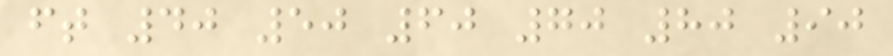ft 40 50 60 70 80 90
